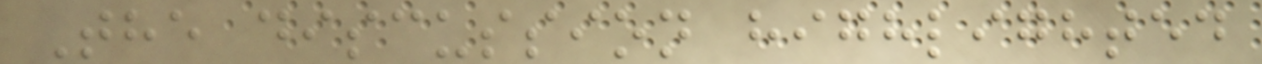The discussion highlighted
